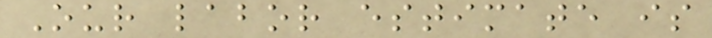Our labor estimate is
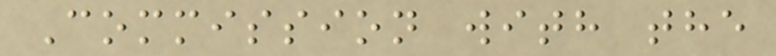Commission with the
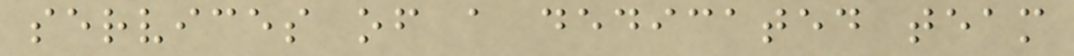services of a dedicated team
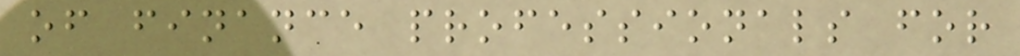of finance professionals for
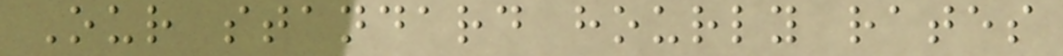Our standard hourly rates
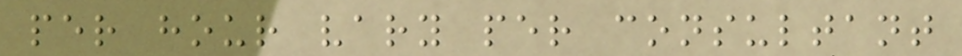per hour vary per consultant
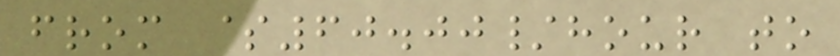from $60.00/hour to
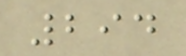294
